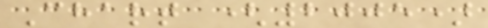Chart (2005)
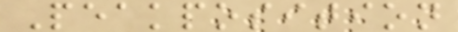Peakposition
